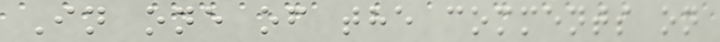In one of the comments on
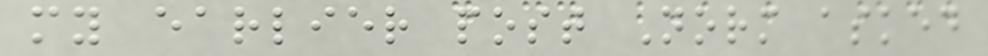my earlier post Norm asked
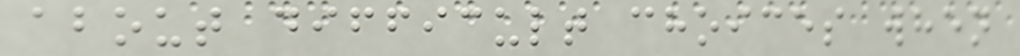about difficult choices when
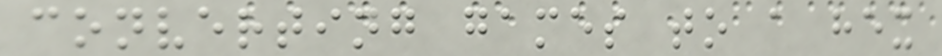converting games to a hex
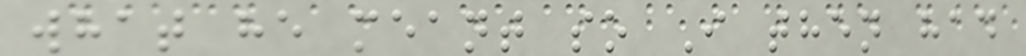what he meant so I then had
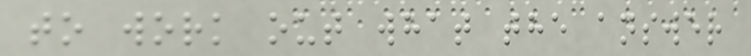to work out what the answer
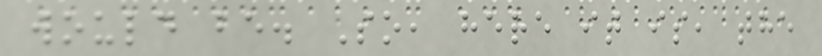would be. So, here it is, the
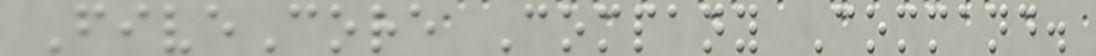FiveCore Company Command.
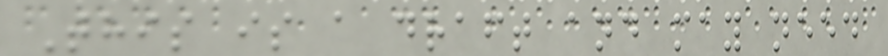This is a draft and may need
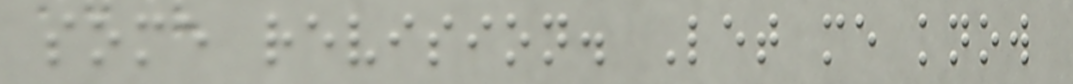some revision. Let me know
